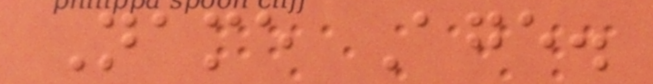Name Age.
